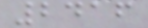2416
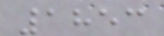1853
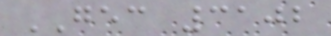GEC 3102
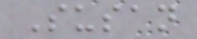Susan
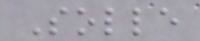Solle
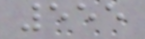555
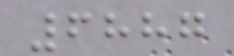6887
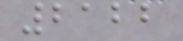2122
